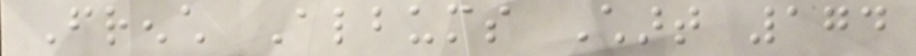French Albums Chart 174
